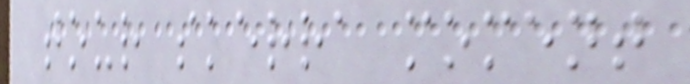tour skerra moment
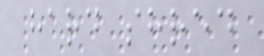hard shred
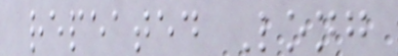repeated Long
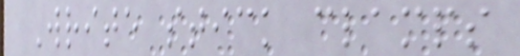Write stick clamps
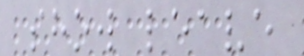show leave
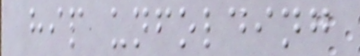hip unfolding
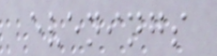evenings
